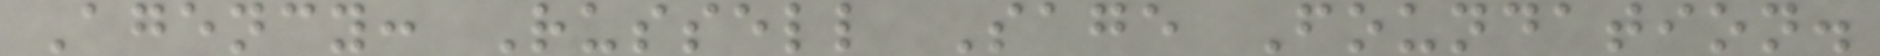Agency: Russell Sage Foundation.
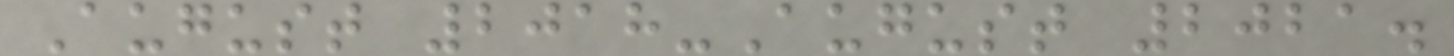August 2018-August 2021.
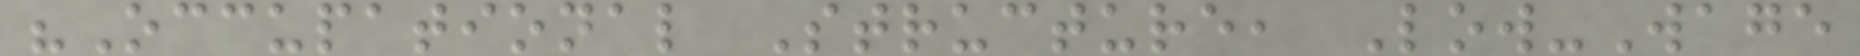"Occupational Structure, Low-Wage
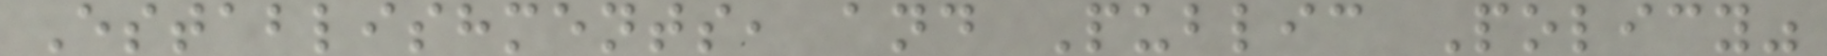Establishments, and Public Policy"
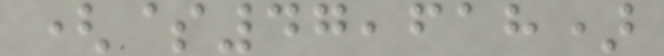($47,618)
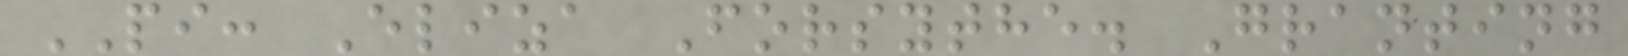PI: Eliza Forsythe. Granting
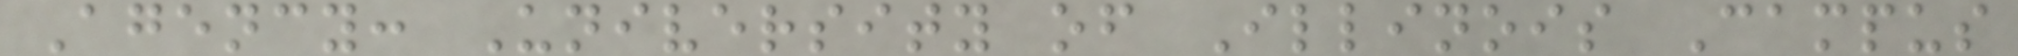Agency: University of Illinois Campus
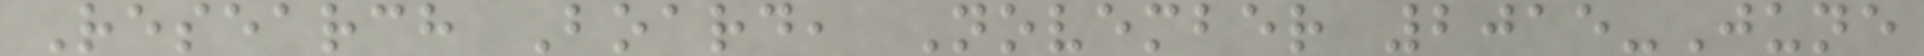Research Board, November 2015-June
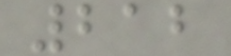212
